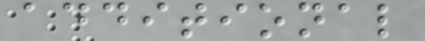additional
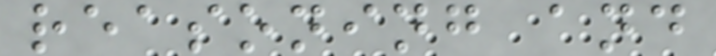reasoning and
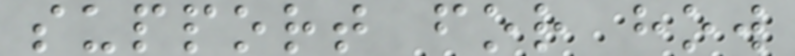support for how
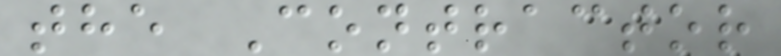the Contractor
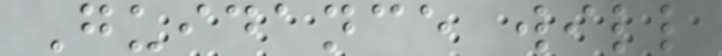Guidance will
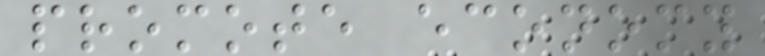promote economy
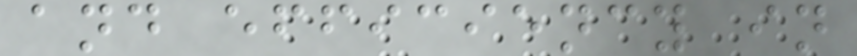and efficiency in
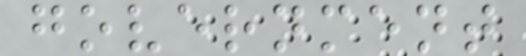government
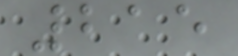215
